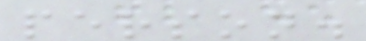person.
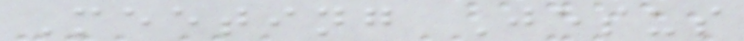Meeting Jesus
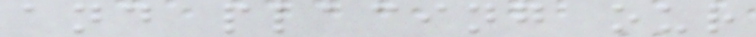and placing our
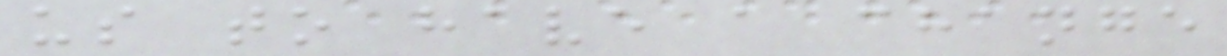us to have a change
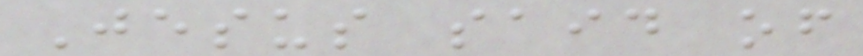Jesus said of
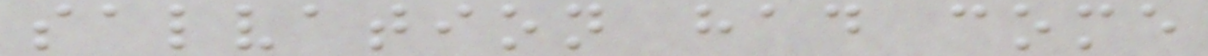salvation had come
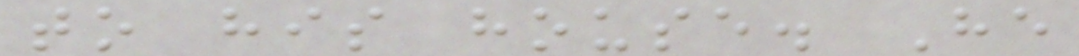to his house. He
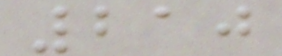210
